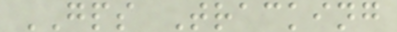GPS Tracking
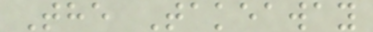The Takeaway
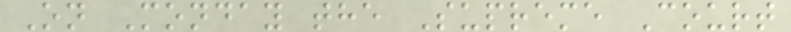On Monday the Supreme Court
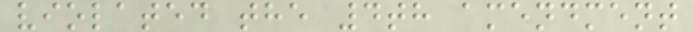violated the 4th amendment
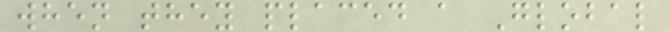when they placed a Global
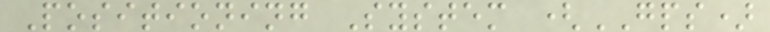Positioning System (GPS)
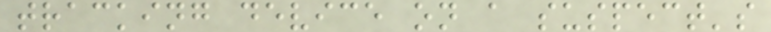tracking device on a suspect's
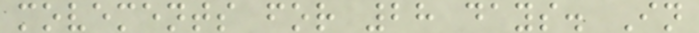movements for 28 days. In
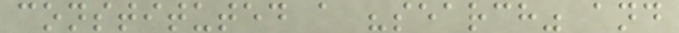constituted a "search" and
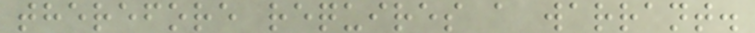therefore requires a warrant.
